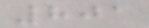801
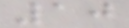10
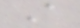A
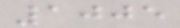1005
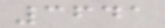3641
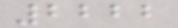2222
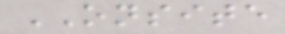ONSITE
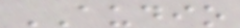AUDIO
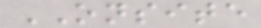ONSITE
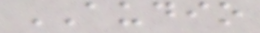AUDIO
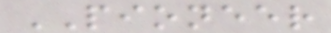PIONEER
